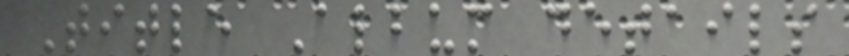Title Album details
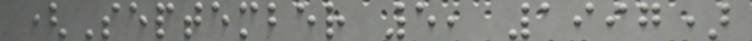(September 5, 1997)
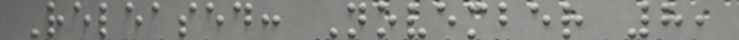Released: November 8,
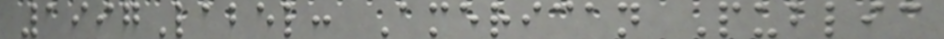1997Label: American Public
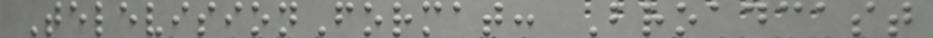TelevisionFormat: Broadcast
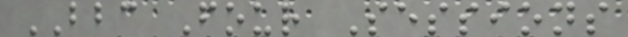BBC Four Sessions
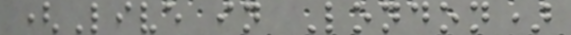(Live in London)
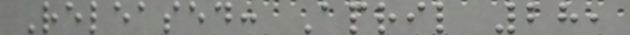Released: April 28,
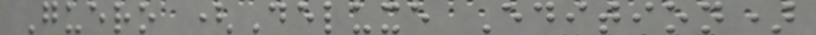Guero (Deluxe Edition)
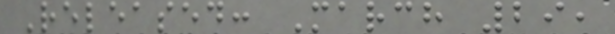Released: March 29,
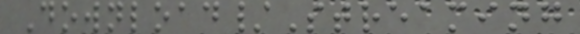Download/Streaming
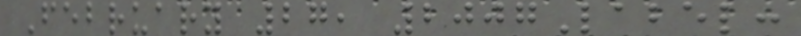February 27, 2007Label:
